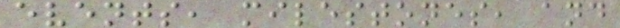events, milestones, and
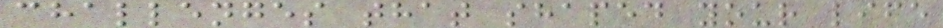challenges that shaped your life
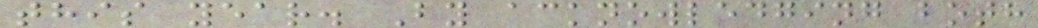this year. By acknowledging both
